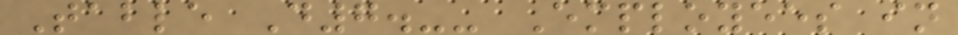Table D7.-- Employees in
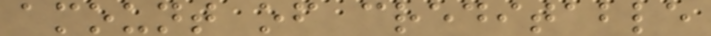amount of creditable
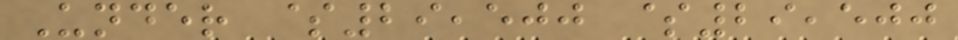Under $29,500 $29,500
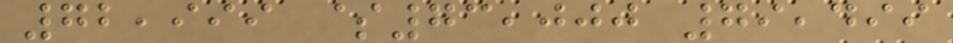72,999 $73,000 79,499
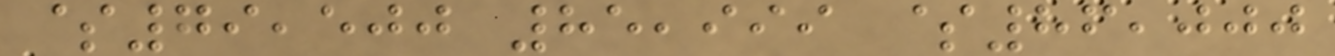$79,500 85,999 $86,000
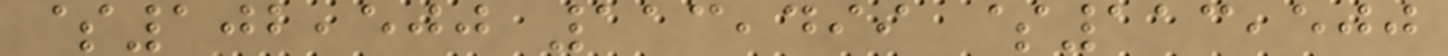$102,500 113,499 $113,500
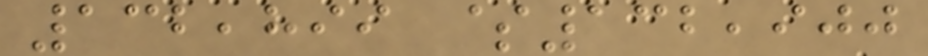132,899 $132,900
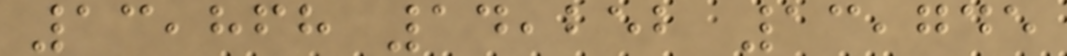13,868 14,252 13,745
